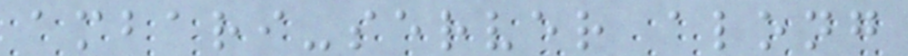ambari-server along
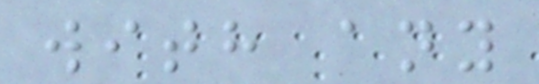with any
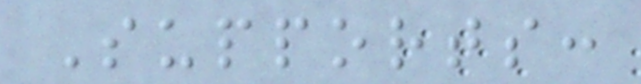Supports:
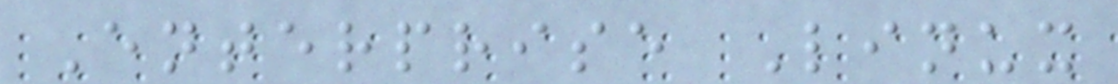Enterprise Linux
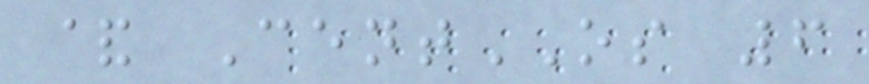& CentOS 6
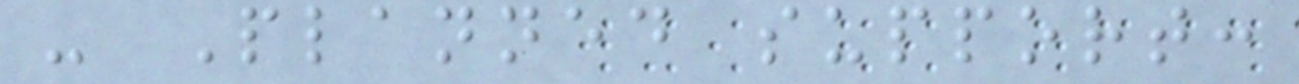- Planned support:
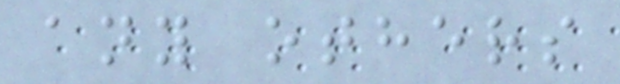any others
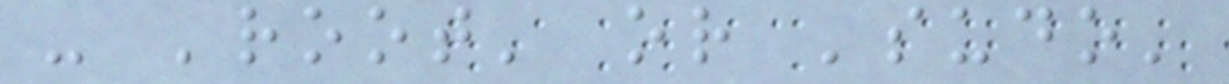- 'root' or 'sudo'
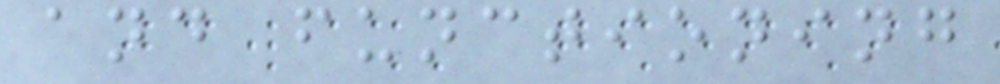and functioning
